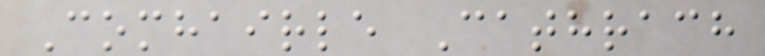Comhairle Cathrach
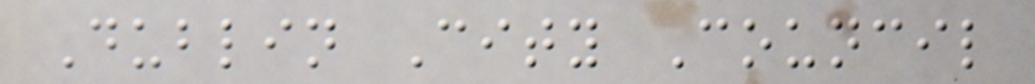Dublin City Council
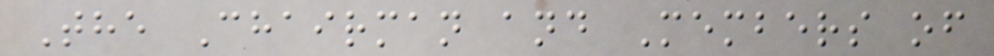The Chairman and Members of
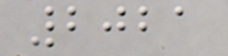2021
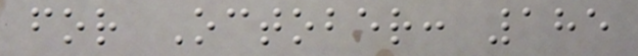for October: 185
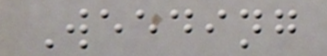Weeding
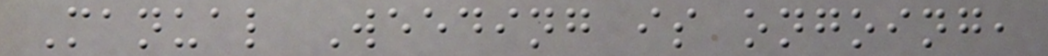Manual Weeding is ongoing,
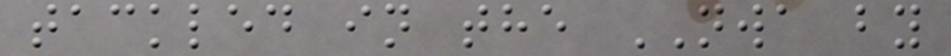tackled in the NWA by
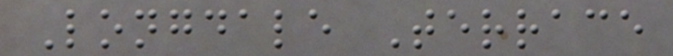Longdale Terrace
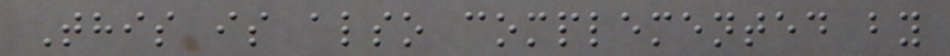This is also complemented by
